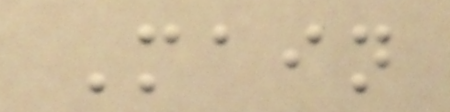Main
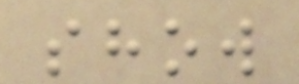show
